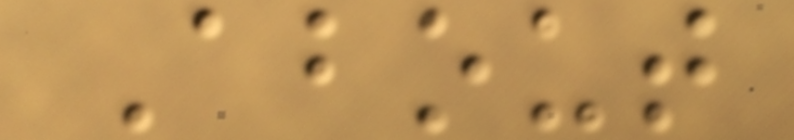About
